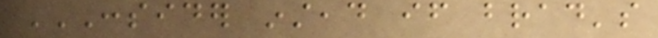CONSIDER INSTEAD IF BRAD'S
